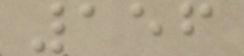156
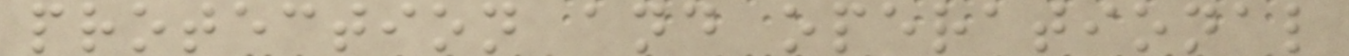protection and operational
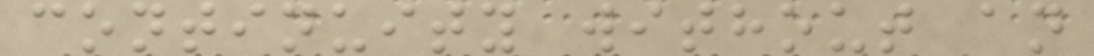continuity without an
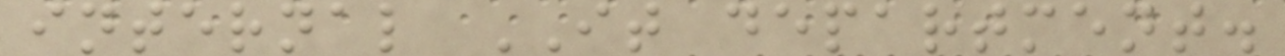internal IT department.
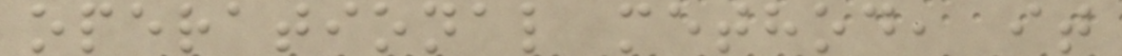operational method, it
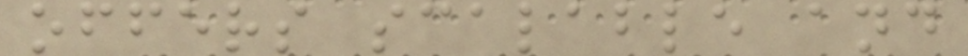offers scalable and
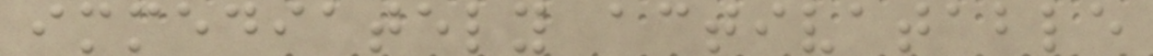immediately activatable
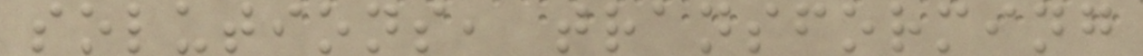solutions, transforming
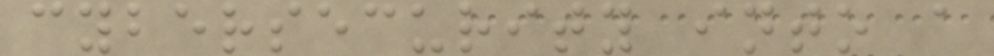cybersecurity into a
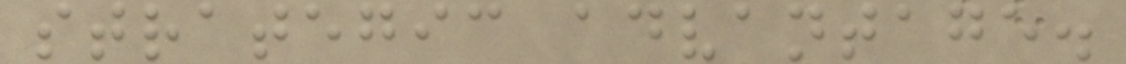strategic advantage.
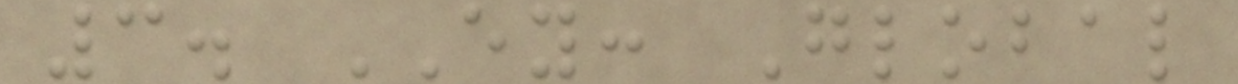3. EY: Global
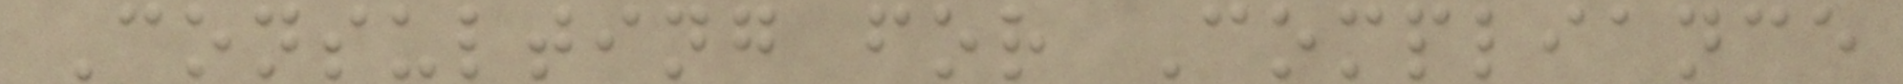Consulting for Compliance
